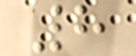8
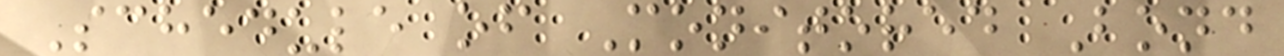Schedule of Monitored Bond
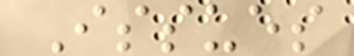Issues
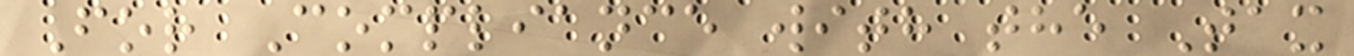For Compliance with the Tax
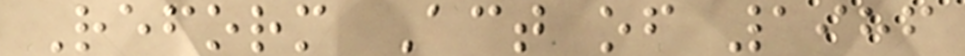Reform Act of 1986
